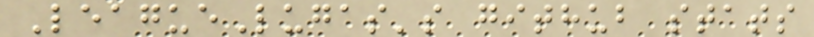LeagueLugas's github stats
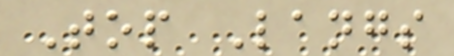Top Langs
